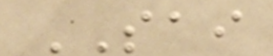SAI
